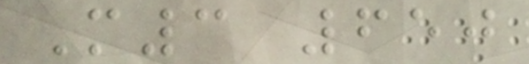M3 650
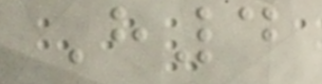H4
